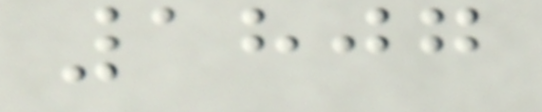1807
